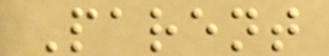Parent
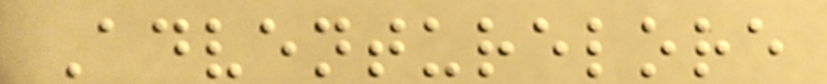Adventurelore
